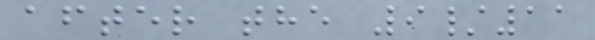after the 9/11
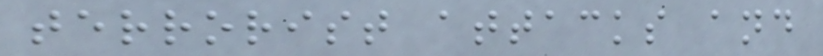terrorist attacks and
